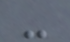-
